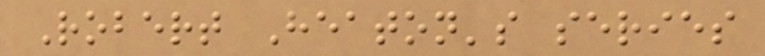Robert Heaton's series
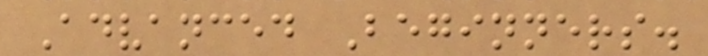Advanced Beginners.
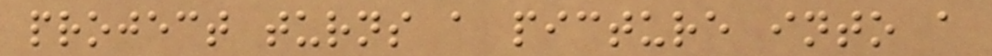project turns a picture into a
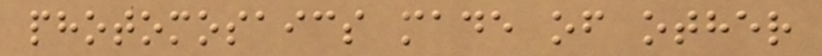photomosaics made of other
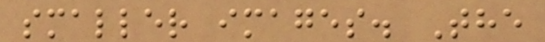smaller images. The
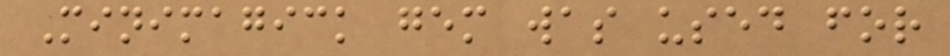Minimagick gem was used for
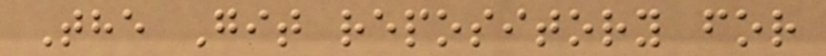The Git repository for
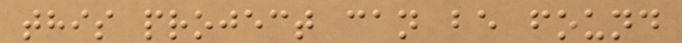this project can be found
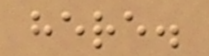here.
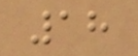18
